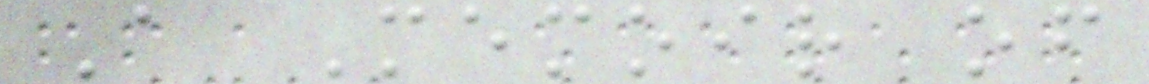A Memoir of
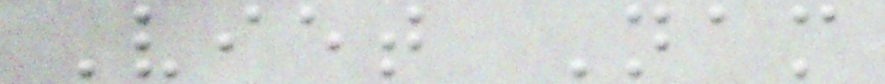Viet Nam
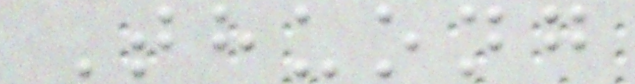Thuong
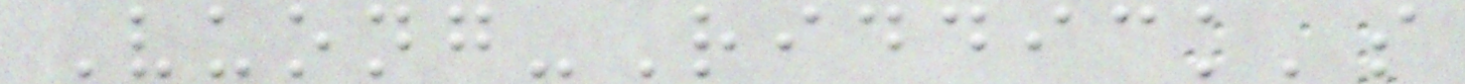Vuong-Riddick's
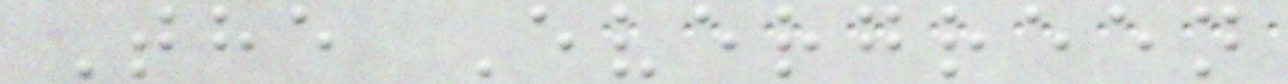The Evergreen
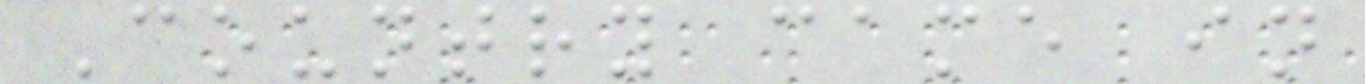Country came in
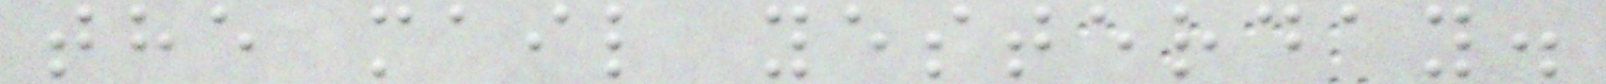the mail yesterday.
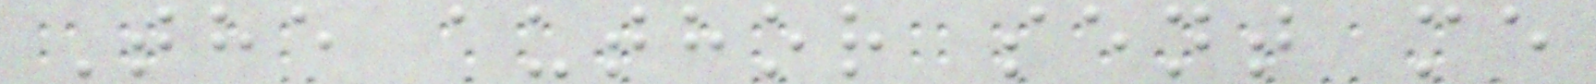The author sent me
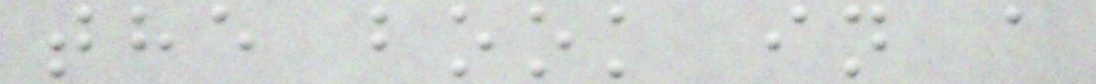the book in a
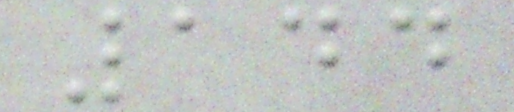144
